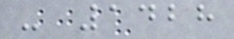- 1428
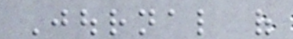Journal of
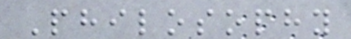Philosophy
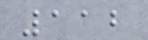112
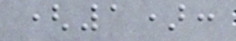(1):
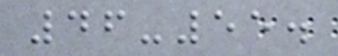46-55.
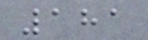181
